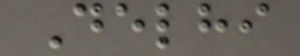Delhi
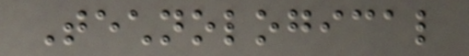Technological
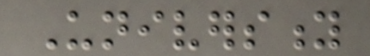University
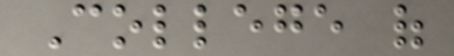College of
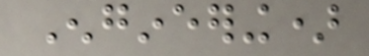Engineering)
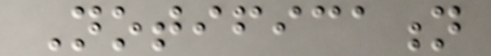Notification
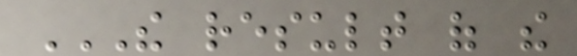THE RESULT OF THE
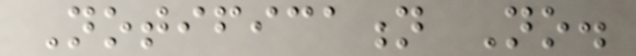Notification No.
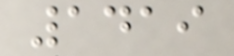1419
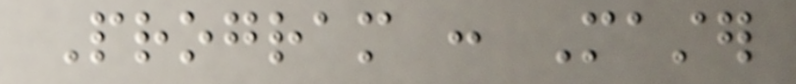Program : Master
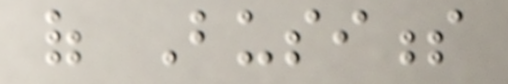of Business
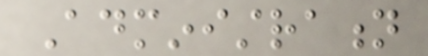Administration
